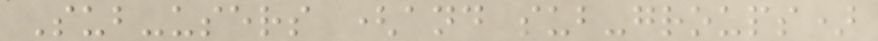Sub-users (and sub-groups)
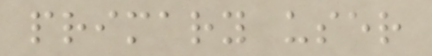primary user
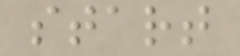start
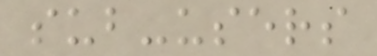sub-users
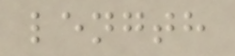length
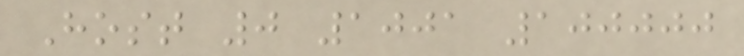Host 0 1001 100000
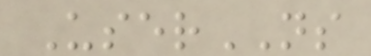UserNS
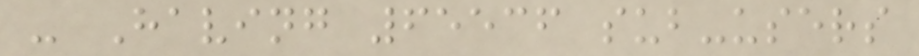- Having 65536 sub-users
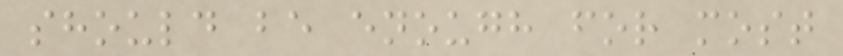should be enough for most
